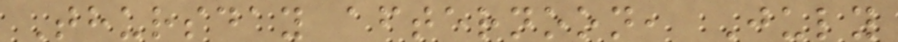Thursday afternoon, July
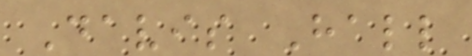Davis Hall
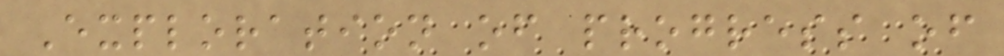Exploration of progress of
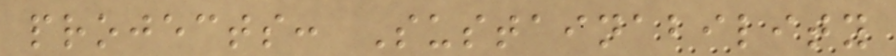projects: Sustainability
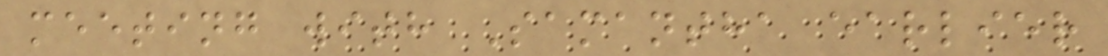meeting with Samantha earlier
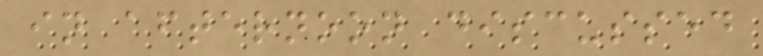in afternoon discussed
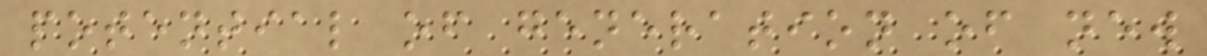potential of generation of new
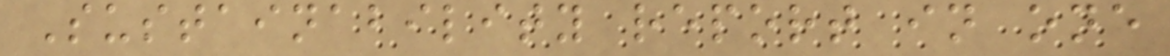Sustainability report in one
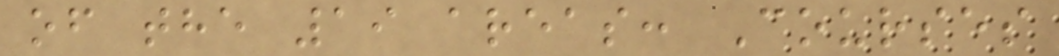of the 19 areas: Courses
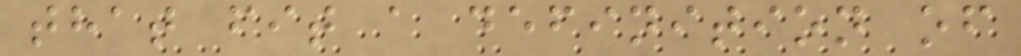that fit a definition of
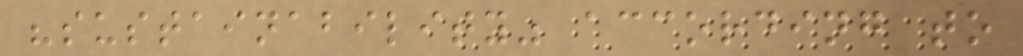"sustainability" according to
